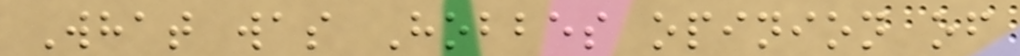What was Hobbes opinion of
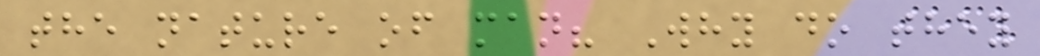the nature of man? Why do they
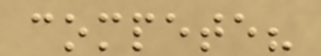compete?
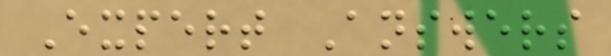Expert Answers
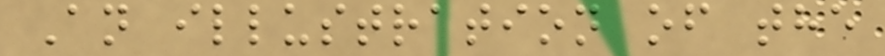An illustration of the
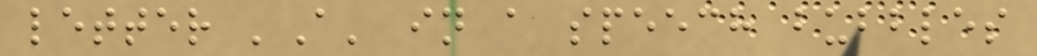letter 'A' in a speech bubbles
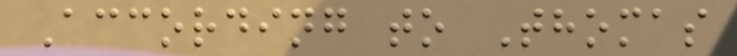According to Thomas
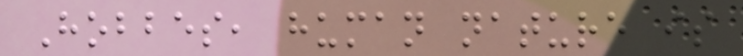Hobbes, human nature is
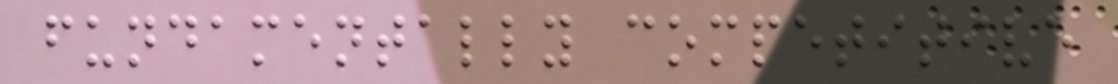fundamentally competitive
